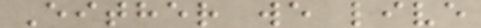Either we live
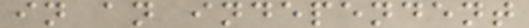in an independent
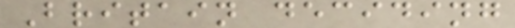Britain deciding
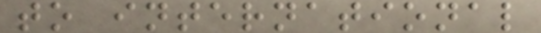to international
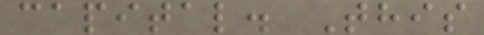capital. This
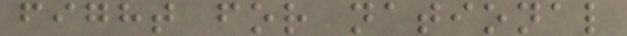fight for national
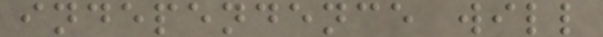independence will
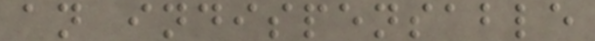an indispensable
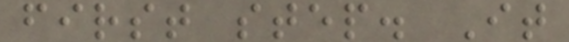first step. It
